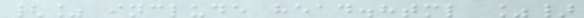{% include head.html %}
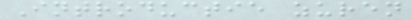Introductie zuren
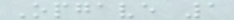Opgave 1
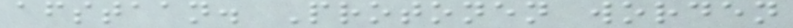afstaan. Protonen worden
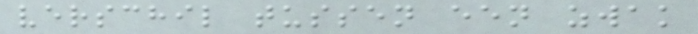verschil tussen een zwak
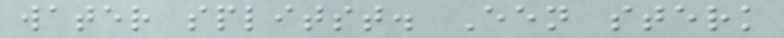water splitst. Een sterk
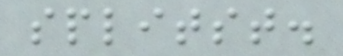splitst.
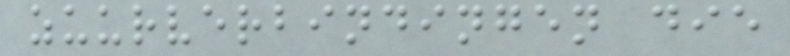zuurverbindingen die
